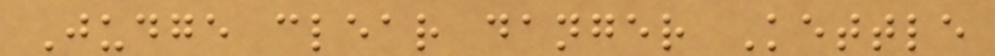Judge clear danger Kettle
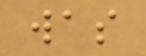was
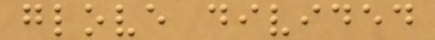glove divided
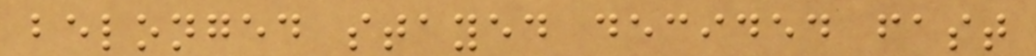belonged stayed decided fast
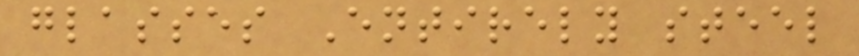glasses Entirely steel
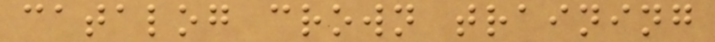catalog crown training
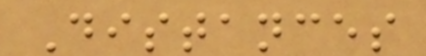Distances
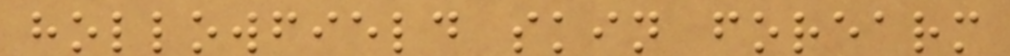hollowfield skin forearm
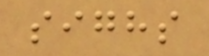sighs
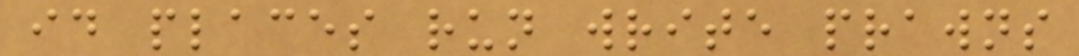id places run write prawns
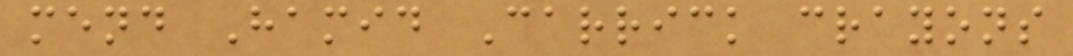mend Hamid Carrick crayons
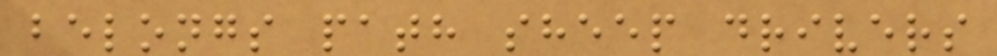belongs path sheep drivers
